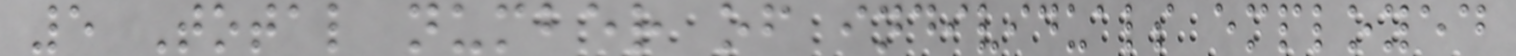5 Total number of individuals employed
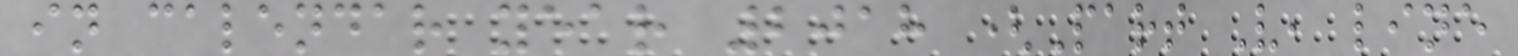in calendar year 2018 (Part V, line
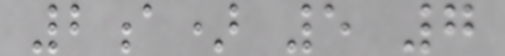2a) 5 7
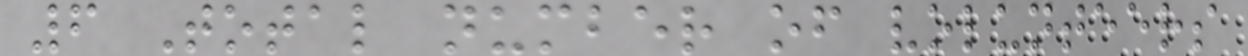6 Total number of volunteers
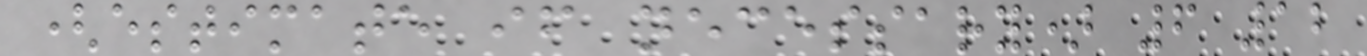(estimate if necessary) 6 12
